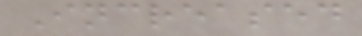Increased
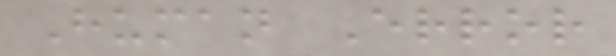Human Error
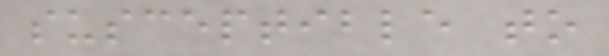susceptible to
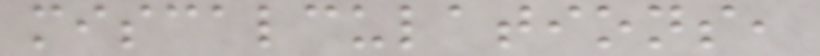miscalculations,
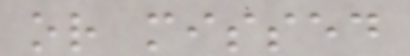or missed
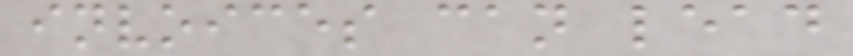invoices can lead
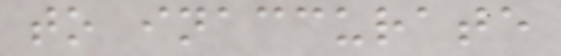to inaccurate
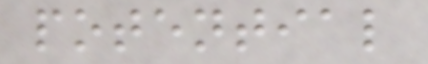potential
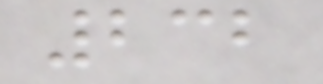232
